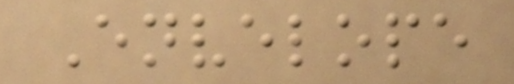Envelope
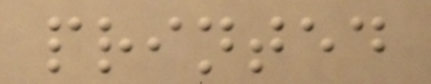printed
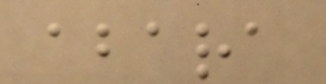abara
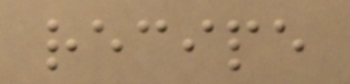recipe
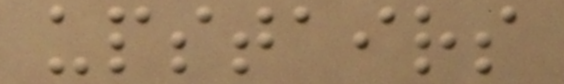upstairs
